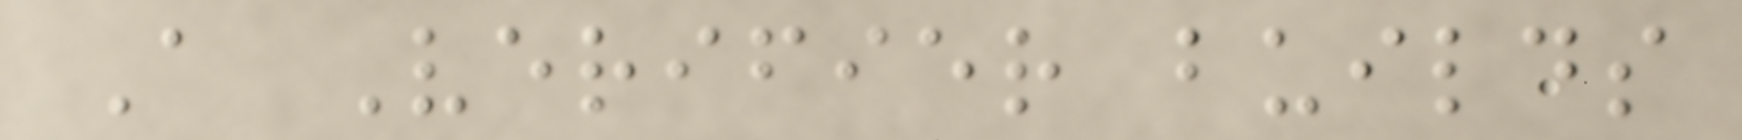A Verifier builds
